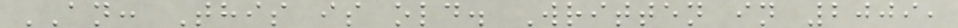AN: This is old. Written in 2009,
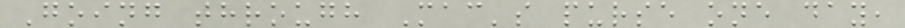Going through Mac's purse one day,
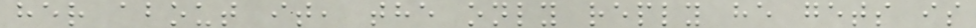her about it, the only reply he gets is
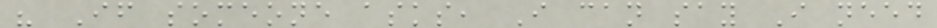" If someone asks, I can say I need
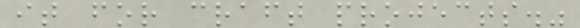it for craft projects."
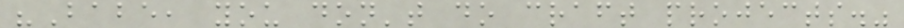"Babe, you don't do craft projects."
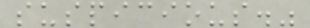suspicious."
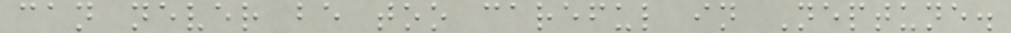can never be too careful in Neptune.
